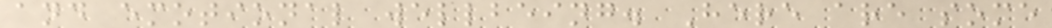and emotional wellbeing. Here are some
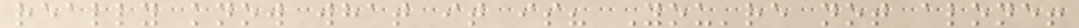really know what it is? You're not alone!
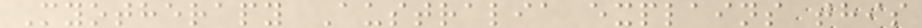Myotherapy Australia explains this
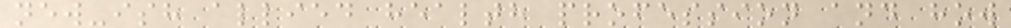new-ish allied health profession and how
